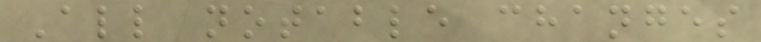All notable changes
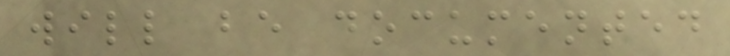will be documented
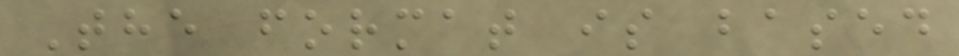The format is based
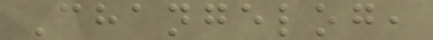Changelog,
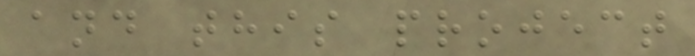and this project
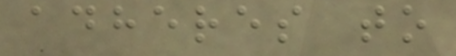adheres to
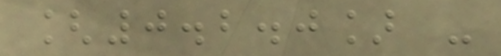[0.2.0] -
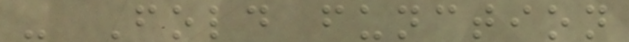- Fold function
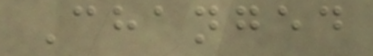Changed
